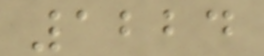1224
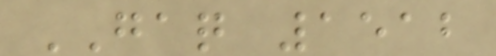GAQ 1512
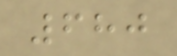680
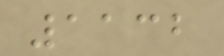1132
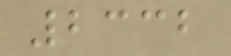2332
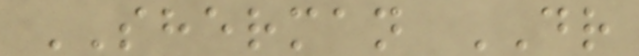SHERMAN DR
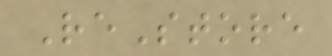ReStore
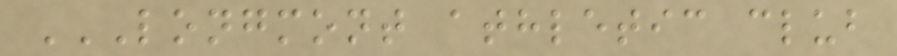LONGMONT ATHLETIC CLUB
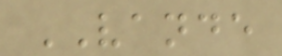VANDE
